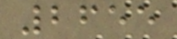2655
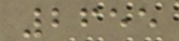2655
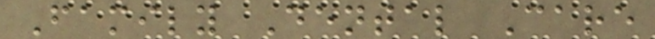Family Dental Care
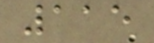115
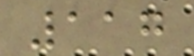117
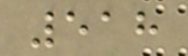518
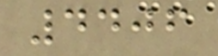4406
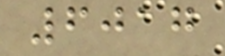6017
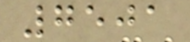7501
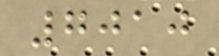7010
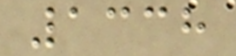1338
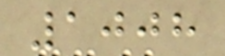1008
